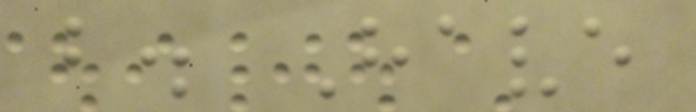b. Have
